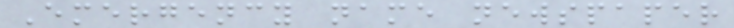Emergency name newspaper
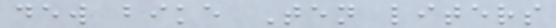dew bike Ten liters
